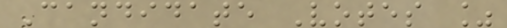Candidate Votes %
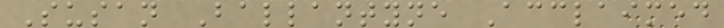Susan Ballantyne Acclaimed
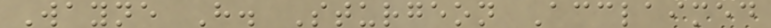Wayne H. Sturgeon Acclaimed
